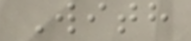With
